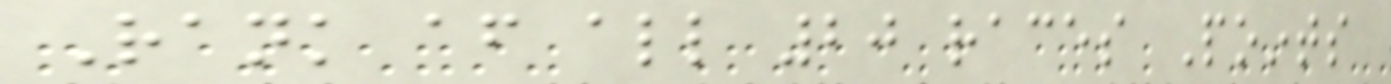Rank after all 20 races Points
